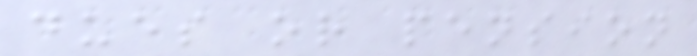dues or pension
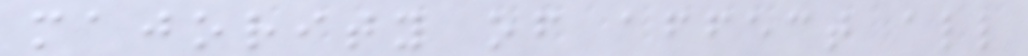majority of affect all
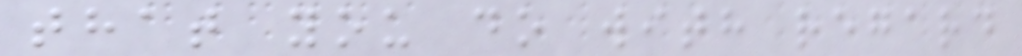that you do with regard
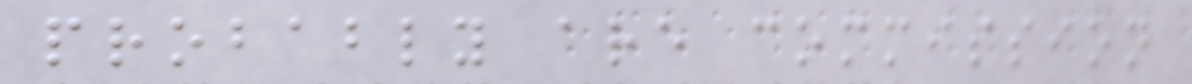probably are commission
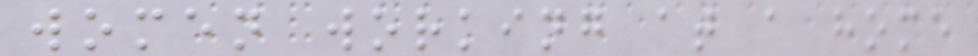women working at a home
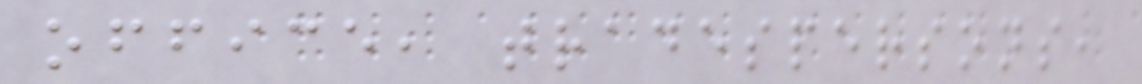office, tradespersons,
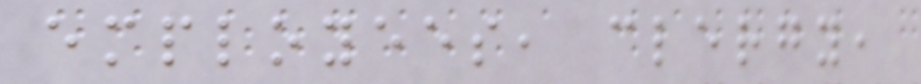employees, clergy,
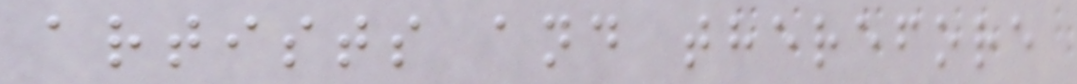artists and therefore
